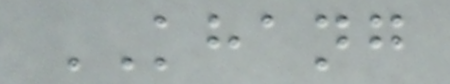KHANG
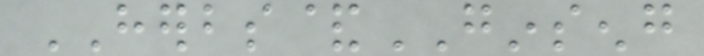HERBS&GINSENG
